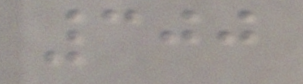300
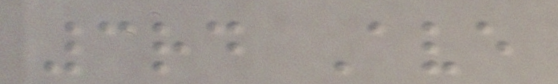3rd Ave
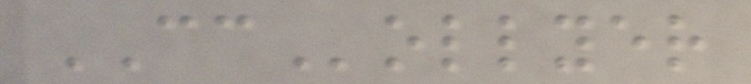CCollyer
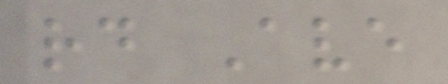rd Ave
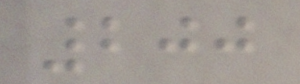200
